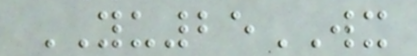YU25WX
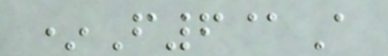*F6@A
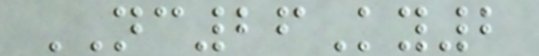NC26Ky2
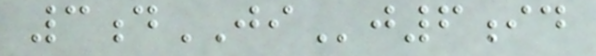3dJIj6id
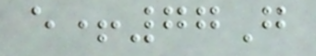e+77G
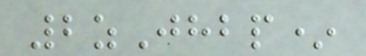2zJhbp*
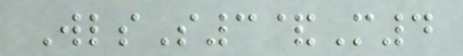WlsS3&M4
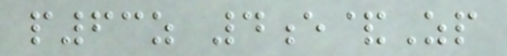p63z 4e&Zp
